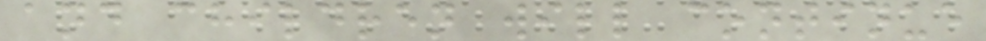and children will continue
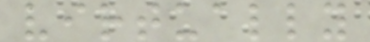virtually
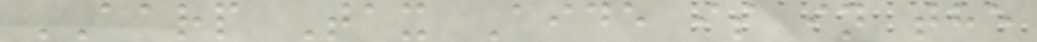AARP Tax Aide is in the
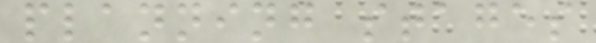planning stages
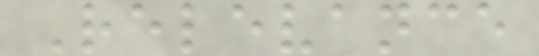Relevance
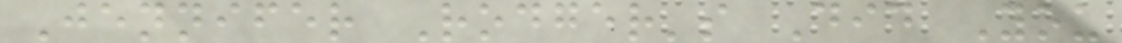Jennifer Rodger's Did You
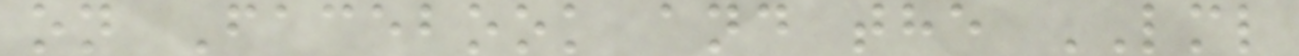on Facebook and the LML
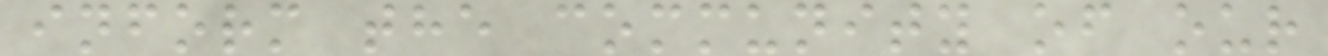inform the community of our
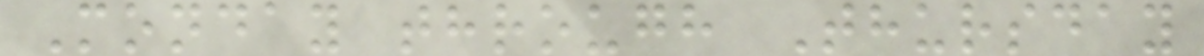Monday through Thursday
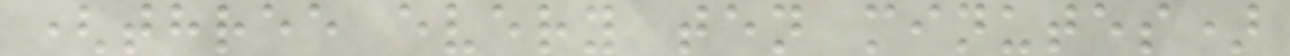(three every ten minutes)
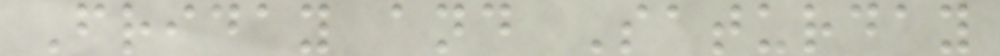Friday and Saturday
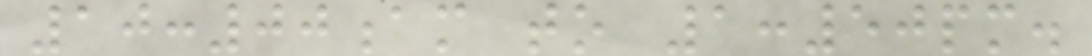10:00am to 1:50pm.
